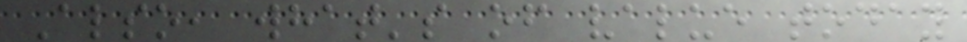Also, what's of value today
